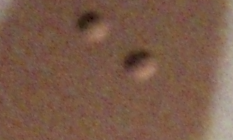e
